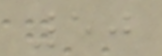50
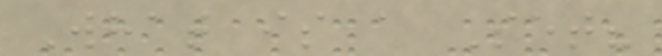What is a Set?
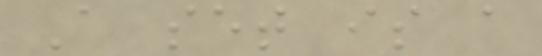A set is a
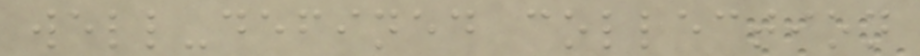well-defined collection
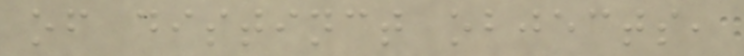of distinct objects,
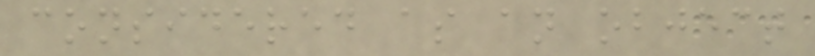considered as an object
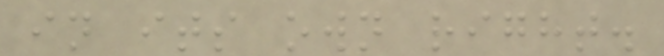in its own right.
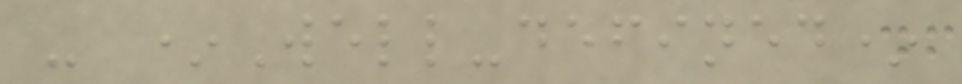- *Well-defined*
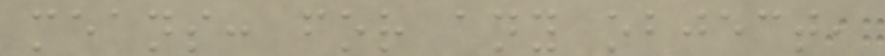means: for any object,
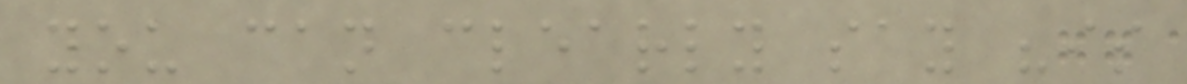you can clearly say "is
